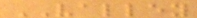VALLEY
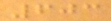603
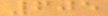605
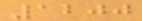1200
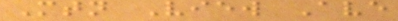Mtn View Ave
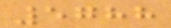5788
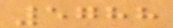5788
